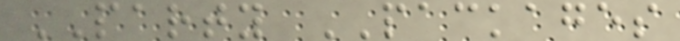PARTY PACKAGES
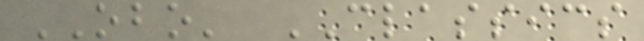OBO' CLASSICS
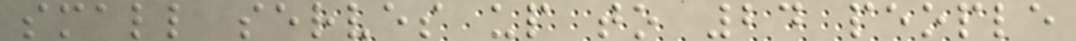small serves up to 24 people
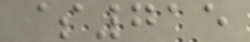$715
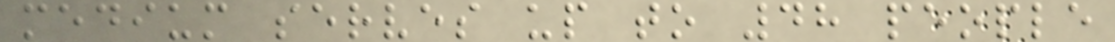medium serves up to 48 people
